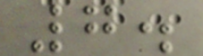7.
